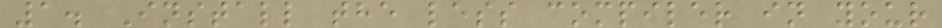1. Install the less compiler in your
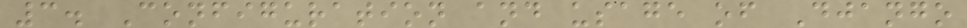3. Configuration and usage of Django
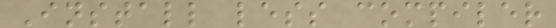Install less compiler
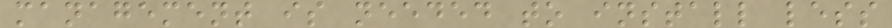management is needed to install less
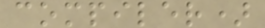compiler)
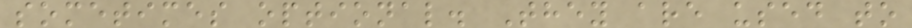sometimes optional. They are used to
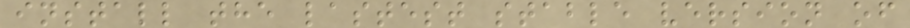install the lastest stable version of
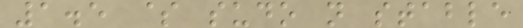1.5 $ sudo n stable
